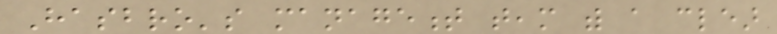Hasbro's management team with a clear
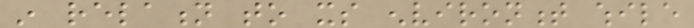in relation to its environment while
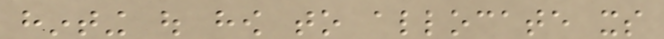hinting out how to allocate its
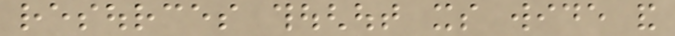resources thoughout its wide and
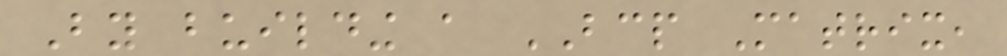By building a BCP Matrix,
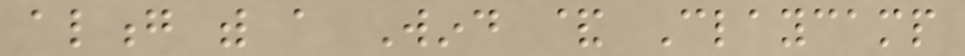along with a Wind & Claycamp
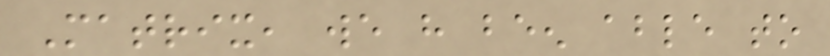Matrix, we have been able to
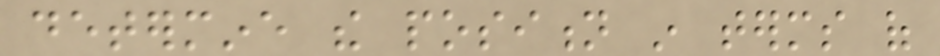determine the position in terms of
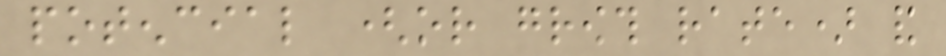potencial (or growth rate) and
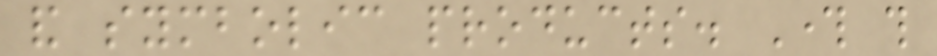and symbolic products. Through this
